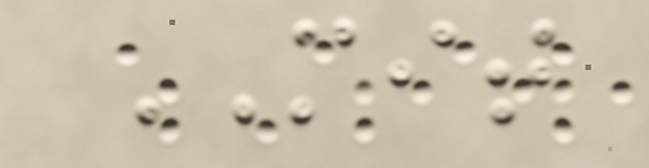MIT
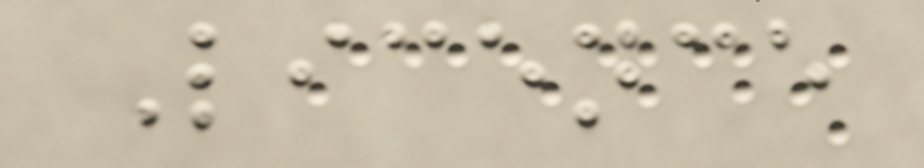Licence
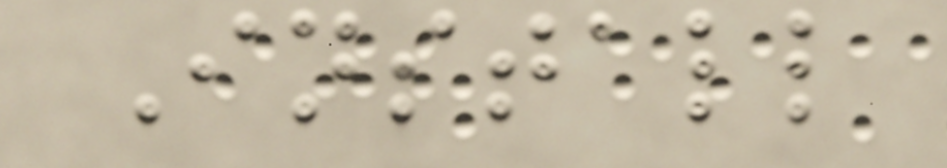Install
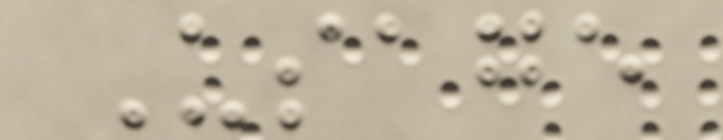Usage
